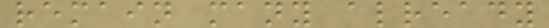remain many already
